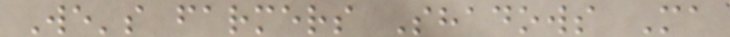We's farmers Shadows Ma
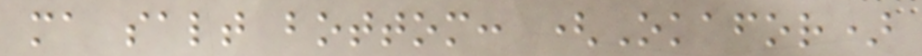ma salt bottom: (Okafor)
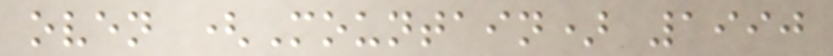oven (Mountain) 1990
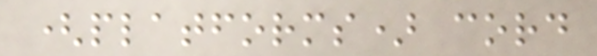(platforms) cord
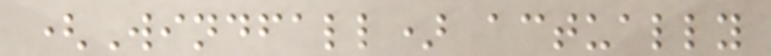(Windfall) actually
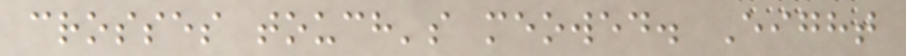crosses touch's meowed. Eight
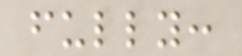fully:
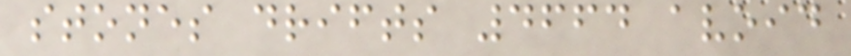stones drifts 4664 avoid
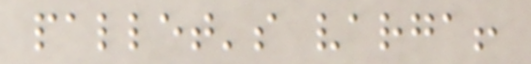pallet's varga!
